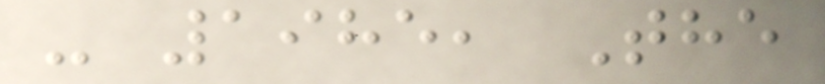- 1985, The
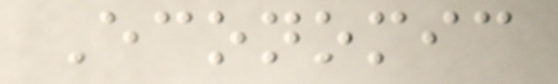Economic
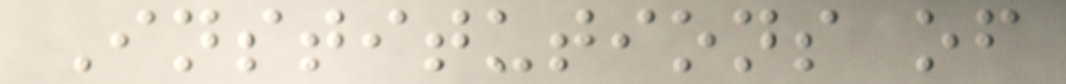Institutions of
